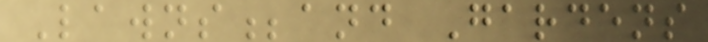Lawns;and Gardens
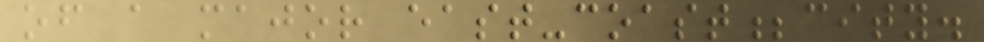of a major east-coast;city.
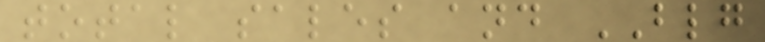total sales and BLG
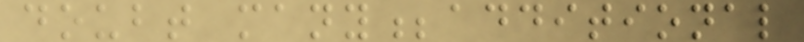doubt many;additional
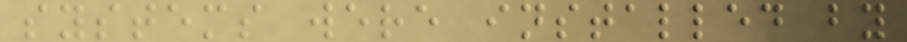systems were installed by
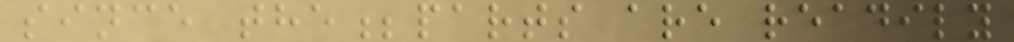since the;parts are readily
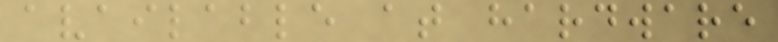available at hardware
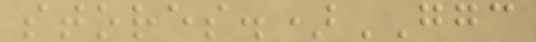stores.)GGC
